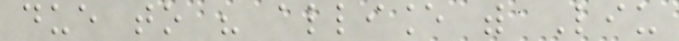due to his alliance with Liu
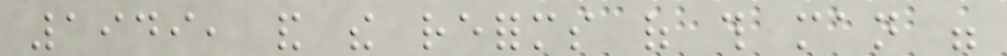1949, and the reforms of this man were
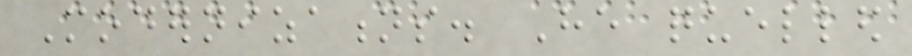Modernizations. He quelled
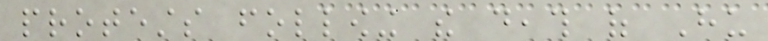protests following the death of Hu
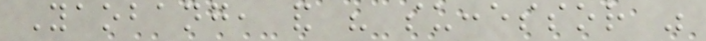Yaobang, and his successor was
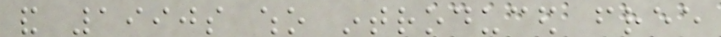and 1990s who introduced free
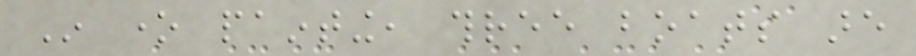In one painting, three boats are
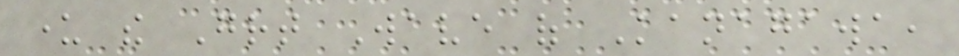under the Great Wave of Kanagawa,
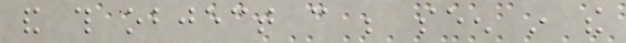and this object can be seen in the
